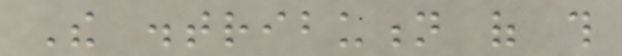The distribution of this
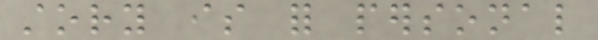story is for personal
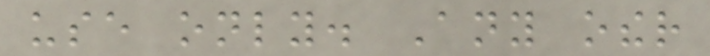use only. Any other
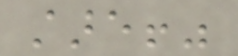stare!"
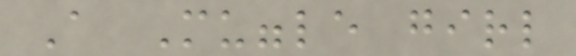A Muggle girl
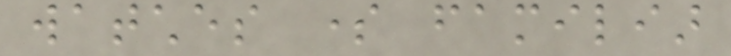watches some familiar
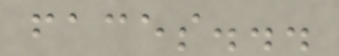faces...
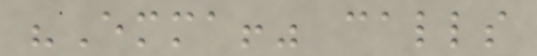"Emma!" calls
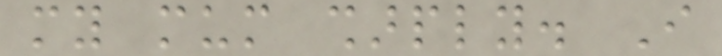my mum sharply. I
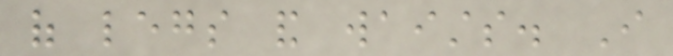of legs and waists. I
